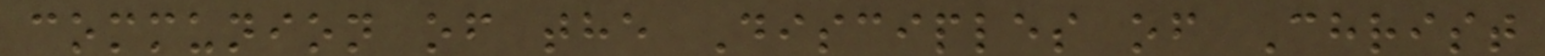communion of the Disciples of Christ
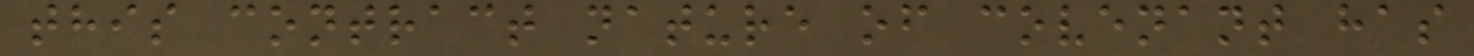this contract nature of covenant has
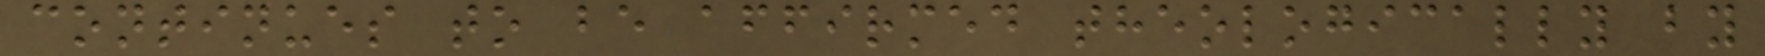continues to be affirmed theologically by
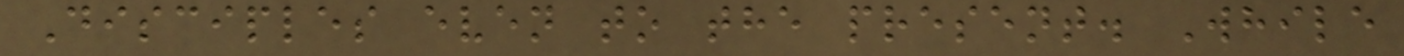Disciples even to the present. While
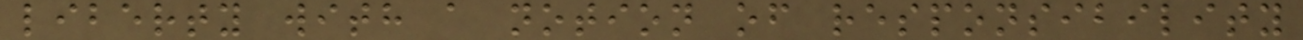liberty with a notion of responsibility
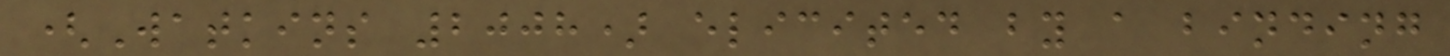(Watkins 2008) elicited by a binding
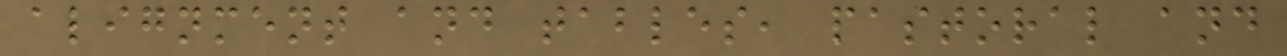alignment and tables, pastoral and
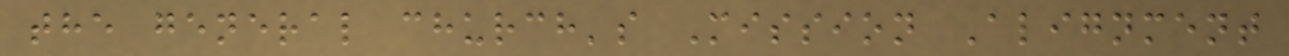the general church's Mission Alignment
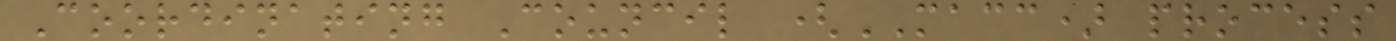Coordinating Council (MACC) process
